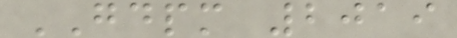GDPM 2019
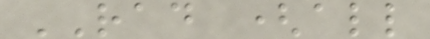RAD (all
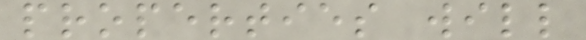properties will
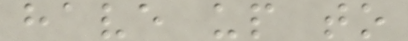have up to
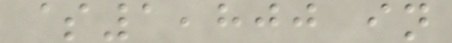$1,800 in
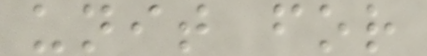unit for
